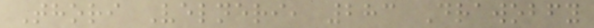Thori Velneri, 283 Drawobfy
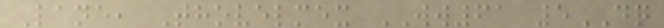Lane, Thovelmex WW61 5DQ
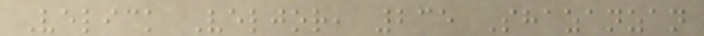Velick Veljor, 235 Shazanzan
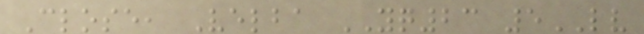Close, Velba YQ23 5LV
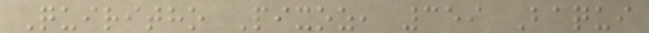Quiritho Pixoz, 359 Baqui
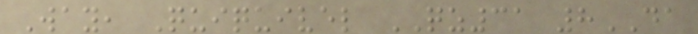Way, Quiquivel QZ31 8DA
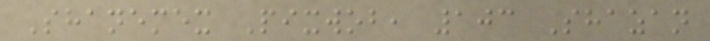Shanemex Pixwob, 103 Shazan
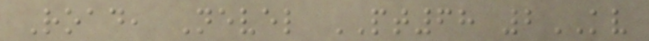Road, Nevel PT68 2KV
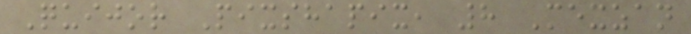Quijor Pixshapix, 8 Mexzan
